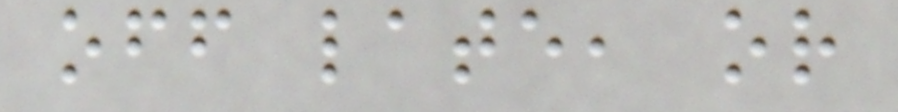off late, or
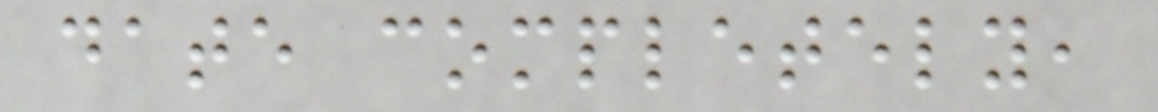date completely,
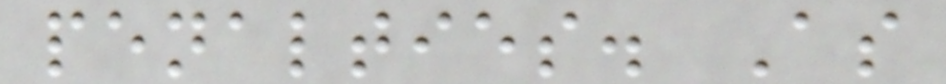penalties. As
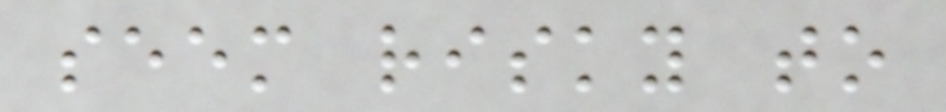seem risky to
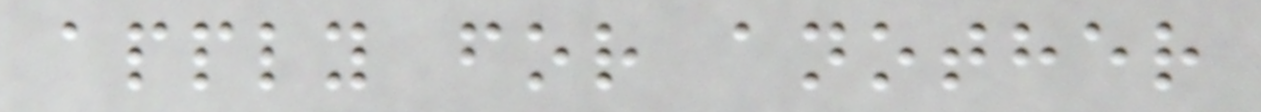apply for another
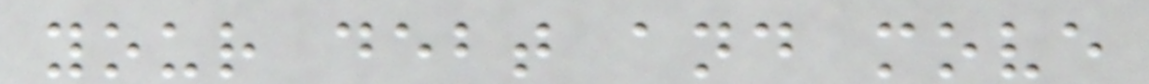your debt and move
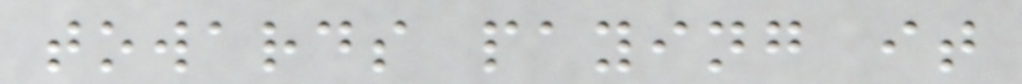towards paying it
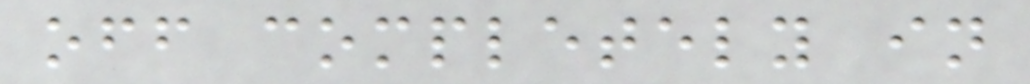off completely in
